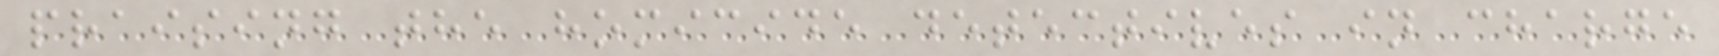praising the homicide detectives in charge
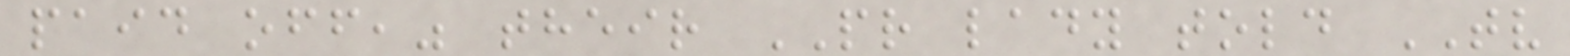paid off," their PR lady told TV
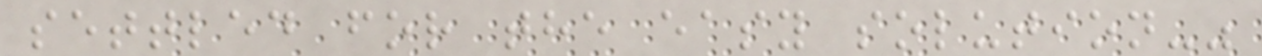settled for the easy solution-"
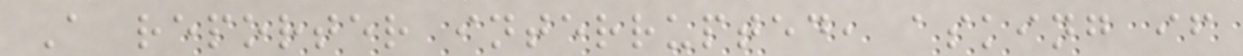A reporter interrupted, asking if
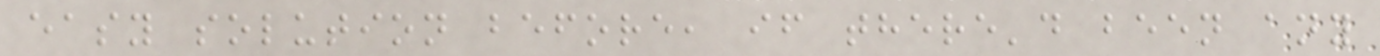easy solution before, if there'd been any
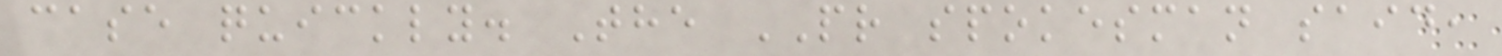case quickly. The PR spokesman said,
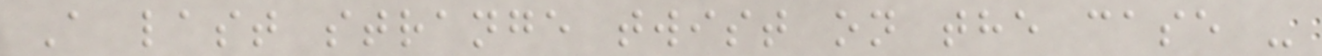A last strange twist on the case -
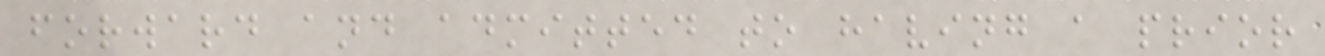forward and admitted to having a prior
